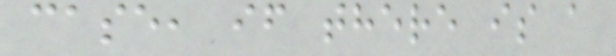case, if there is a
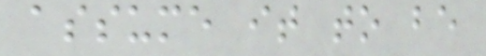assume it to be
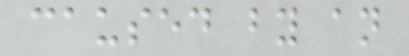caused by an
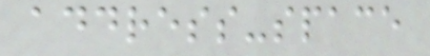address-space
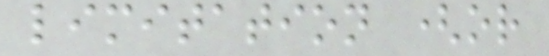limitation (or
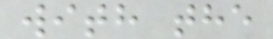with the
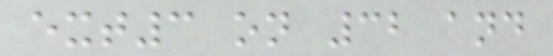ext3 on 32 and
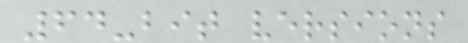64-bit versions
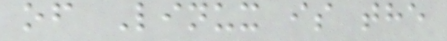of Linux is the
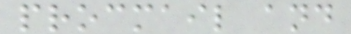procmail and
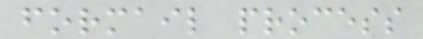formail process
